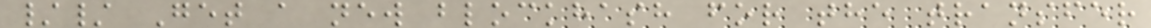// Get a new blockhash for the transfer
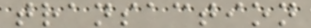transaction
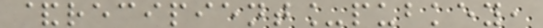&recipient_pubkey,
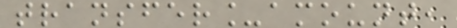transfer_amount,
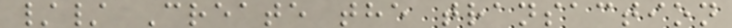// Create the transaction
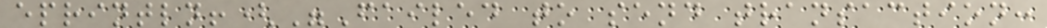eprintln!("Failed to send transaction:
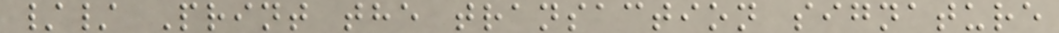// Print the transaction signature
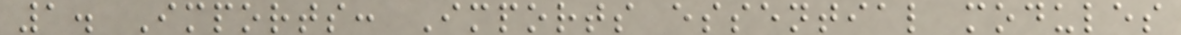1. Imports: Imports essential modules
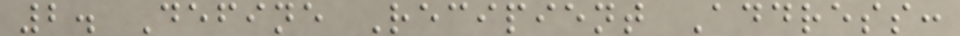2. Define Recipient Address:
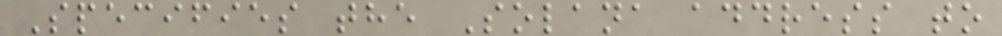Specifies the Solana address to
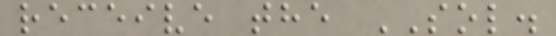receive the SOL.
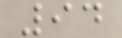94
